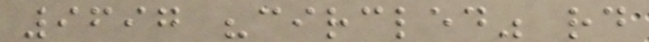9697 "circled" rd
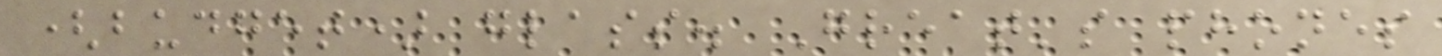(budget) glass. Great's phones
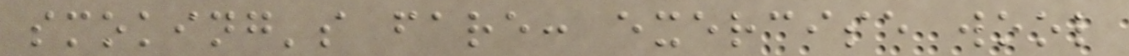smoking's fare: exercise wool
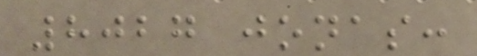8027 jonas:
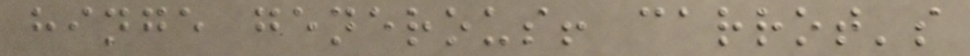hinge generous! carrot's
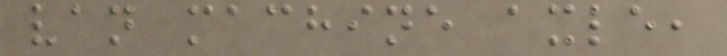van machine axle,
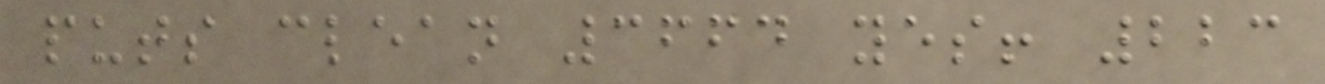puts clean 3664 yes! 223
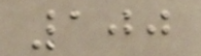100
